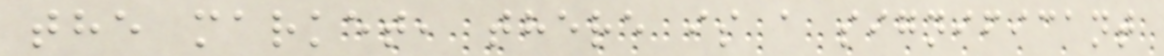the market, there is a significant
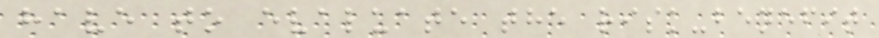have to evaluate the risk-benefit
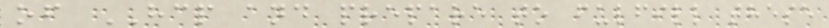of HCP and prepare to fulfill these
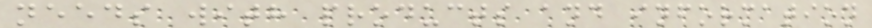needs with products and information
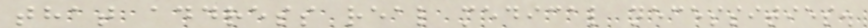that address real medical necessities.
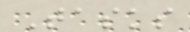Tasks
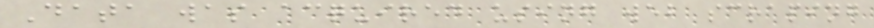Data was acquired using web scraping
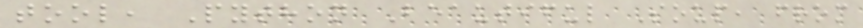tool, Python Beautiful Soup, from
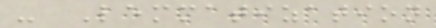- Lemmatization
